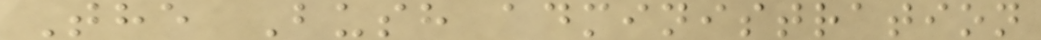The Bush administration
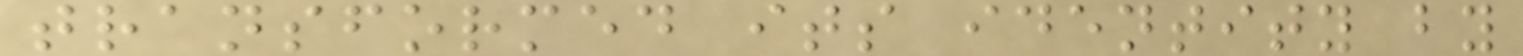transformed its identity by
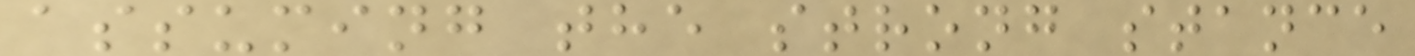assuming the strong stance
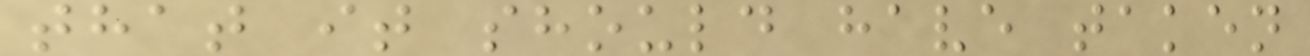that it should have taken
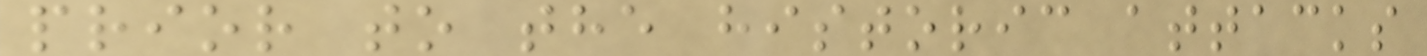prior to the historic attacks
